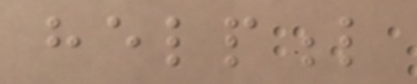helpful
